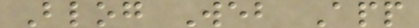Blog Web App
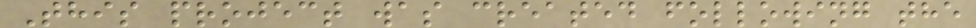This project was created following the
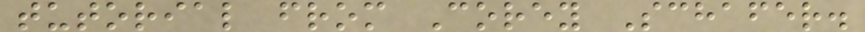tutorial from Corey Schafer.
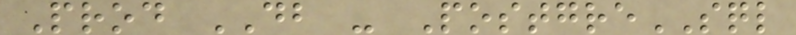Prod DB - PostgreSQL
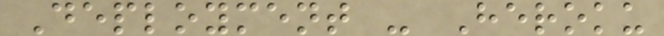Deployment - Heroku
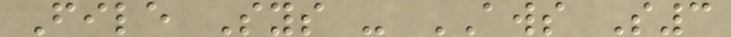File Sys - AWS S3
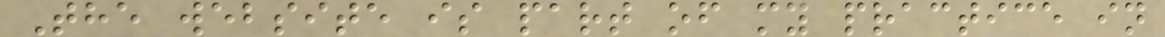The website is part of my practice in
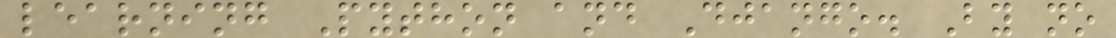learning Python and Django. By no
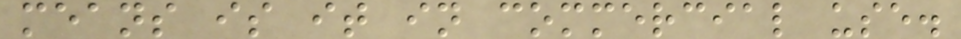means is it in commercial use.
